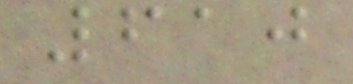610
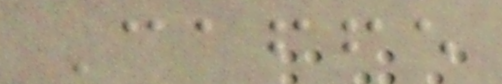Caffe
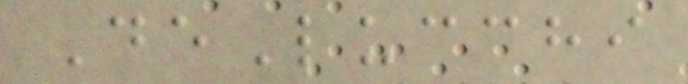DeLucchi
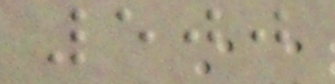500
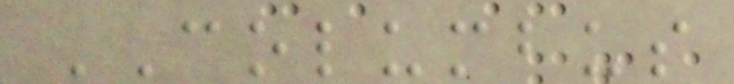COLUMBUS
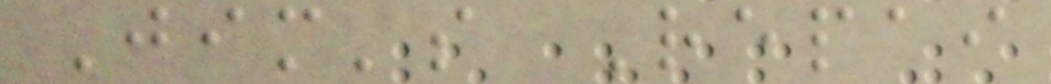Jim's Repai
